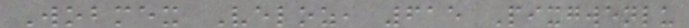Wobmex Veloz, 615 Pixgwenlu
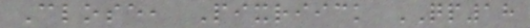Close, Pixriick QP18
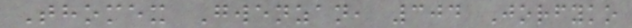Thomex Gwenzan, 304 Jorfyko
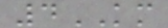4KM
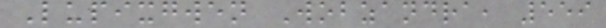Lupixgwen Wobzandra, 559
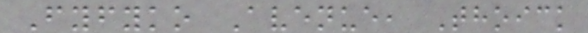Fyfyko Avenue, Thoick
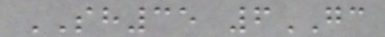SH35 6GC
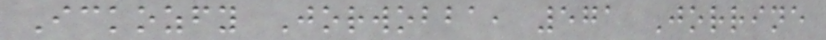Ickozfy Jorwobba, 571 Jorrine
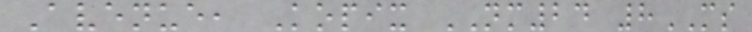Avenue, Kopix NM24 8MS
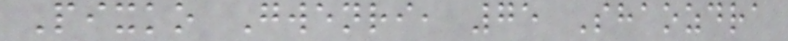Pixko Gwenri, 75 Shaozdra
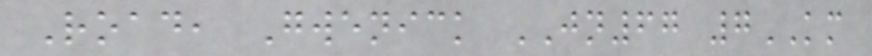Road, Gwenick JN67 7KM
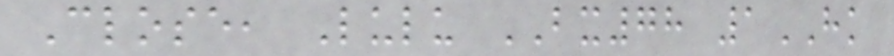Close, Lulu BX78 1HK
